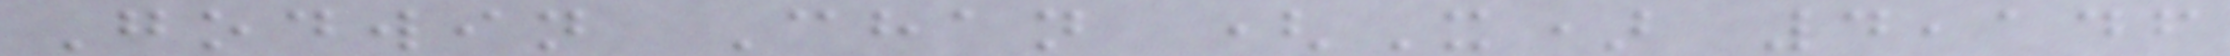Godwin Chan (X) 4,146
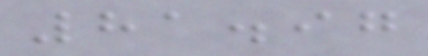81.97
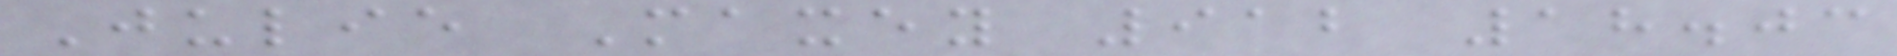Julie Maxey 912 18.03
